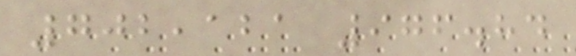702,121 976.84
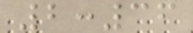2:36
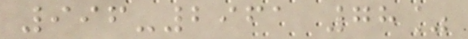996-2961 78%
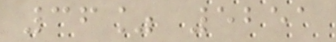36% 5251
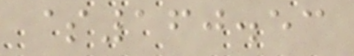$160.53
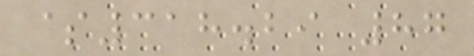$318.29 87
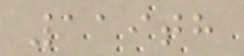119th
